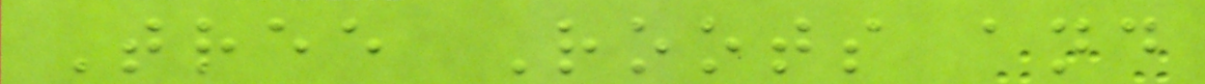Tree Roots and
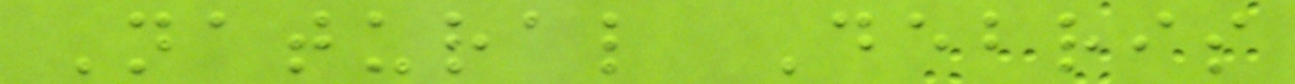Natural Debris
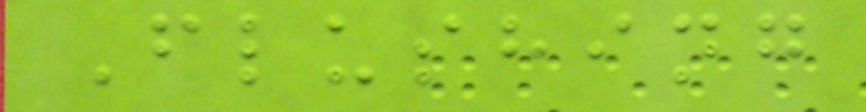Flushing
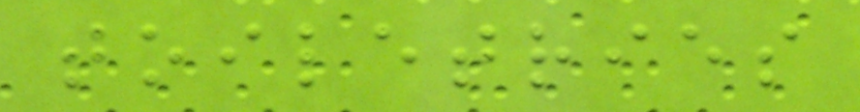toiletries
